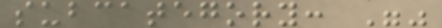subcategory: ""
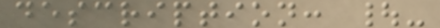description: |-
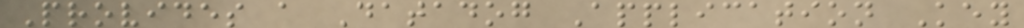Provides a Datadog Application Key
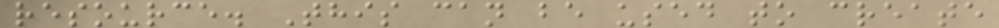resource. This can be used to create
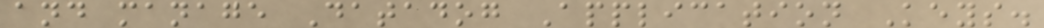and manage Datadog Application Keys.
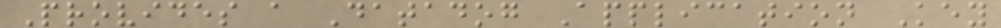Provides a Datadog Application Key
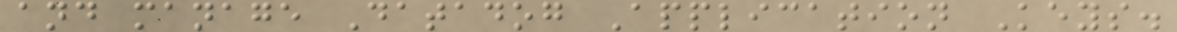and manage Datadog Application Keys.
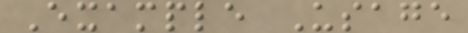Example Usage
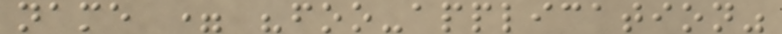name = "foo-application"
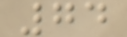74
